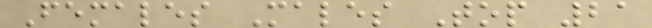Females Males Top 21
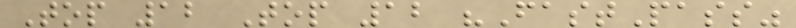Top 12 Top 12 "FastPass"
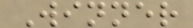Winner
